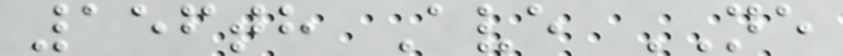156th Ave NE
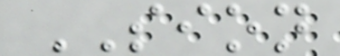SION
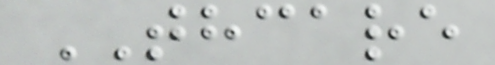THCARE
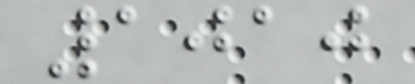1010
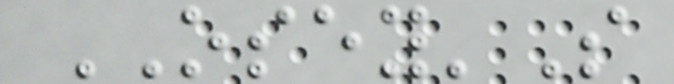OSEY'S
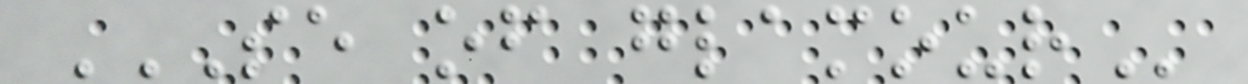SE OF GLAMOUR
